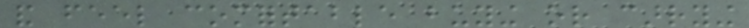and feel comfortable buying or carrying
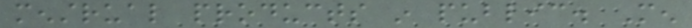menstrual products in public. Men
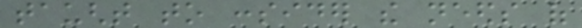taught to consider the needs of
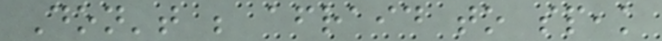Don't be afraid to speak
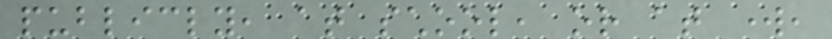publicly, at school, or at work,
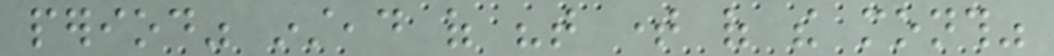period" instead of "that time of the month"
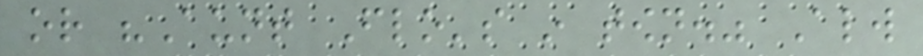or "Aunt Flo's in town." Always
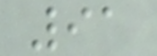91
